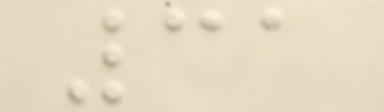31
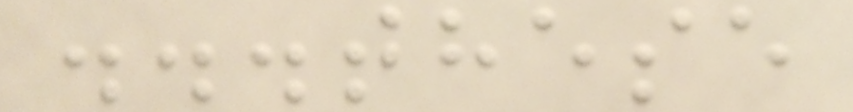...these
